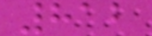812
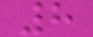8
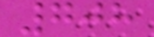708
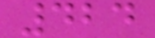424
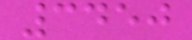3450
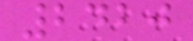2420
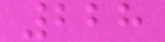228
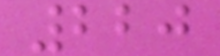220
